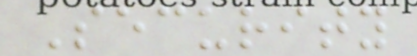Security
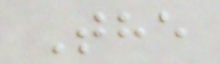The
